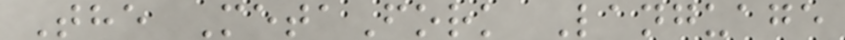The MetaFork Language
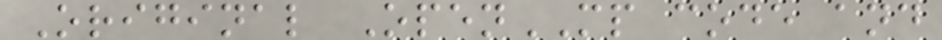Original OpenMP code and
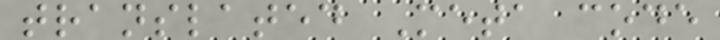translated Meta code
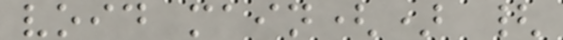void main() {
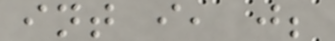int i, j;
